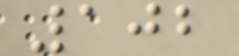102
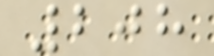208
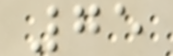75
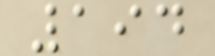194
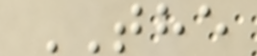THE
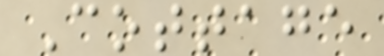Cottage
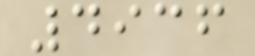4936
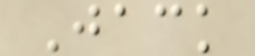Jack
